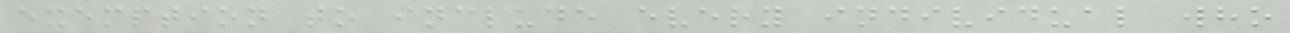exemption to include every individual who
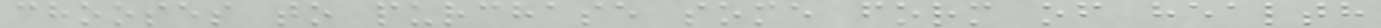chooses to purchase some form of health
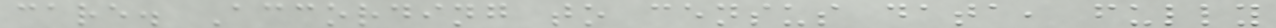care. According to census data, fully
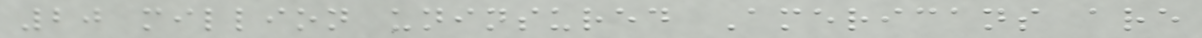20 million uninsured Americans are
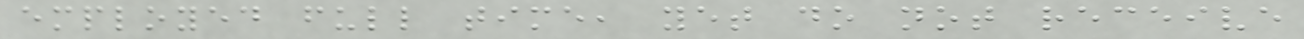employed full time, yet do not receive
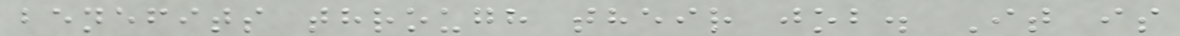benefits through their job. It is
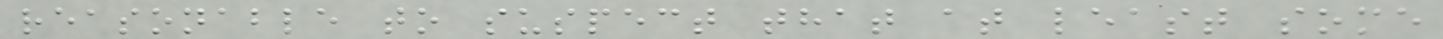reasonable to suspect that at least some
